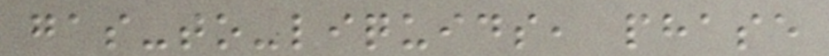gas-to-liquids, phase
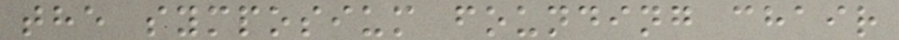the symposium founding chair
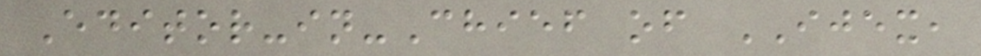Editor-in-Chief of IJEX,
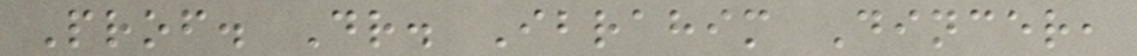Prof. Dr. Ibrahim Dincer,
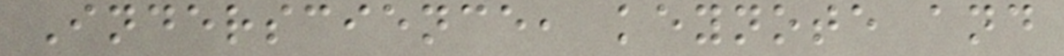Inderscience, keynote and
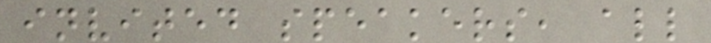invited speakers, all
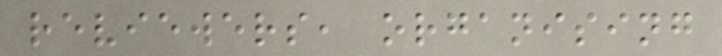reviewers, organising
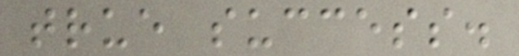true success.
